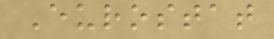Eurostat
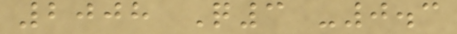2008 Q3 -0.3
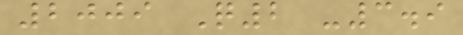2009 Q2 -3.9
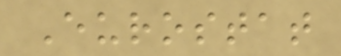Eurostat
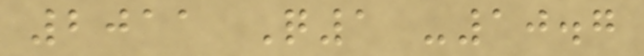2011 Q1 -10.7
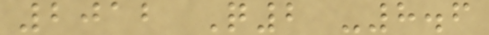2012 Q2 -8.6
